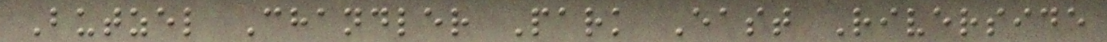Butzel Chandler Park East Riverside
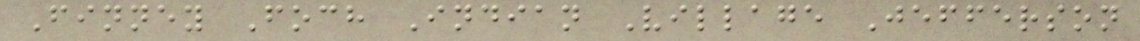Finney Foch Indian Village Jefferson
